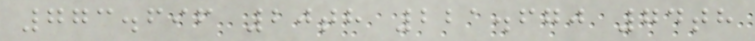773.696 20th 221.670 74th
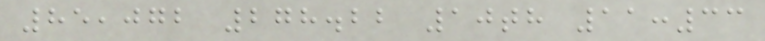85,072 278.22 10th 11:33
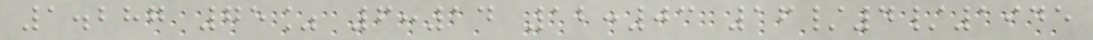1.287 75% 6:14 12:03 16/4/1945
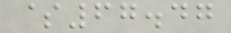$67.47
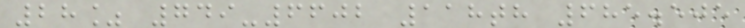28% 749-6602 118th 685.505
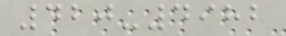420-4982
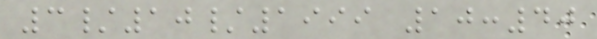3/10/1999 10:40
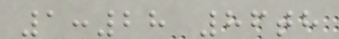1:28 86th
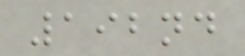192nd
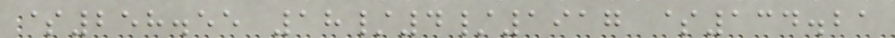$258.55 18/4/1917 $134.21
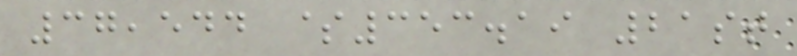37,544 $353.19 21st
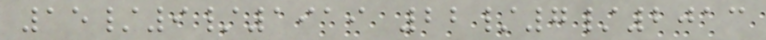15/9/1919 22/7/2013
